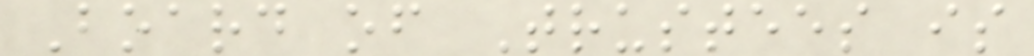Board of Trustees is
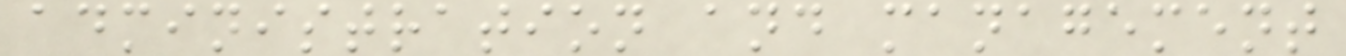administration and management
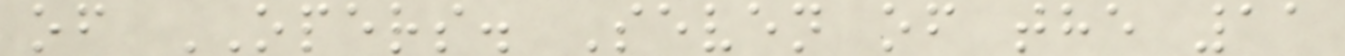of OPERS. Seven of the 11
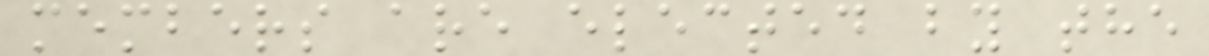members are elected by the
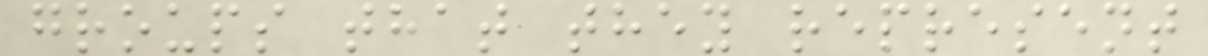groups that they represent
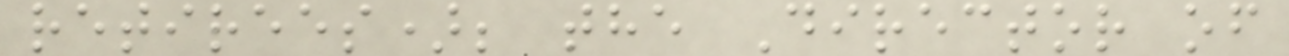retirees); the Director of
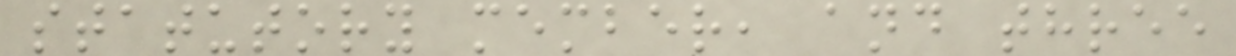statutory member, and three
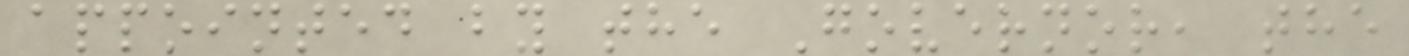appointed by the Governor, the
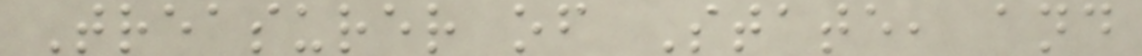Treasurer of State, and
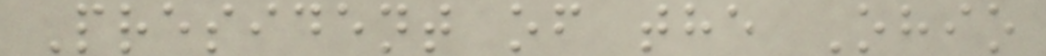President of the Ohio
